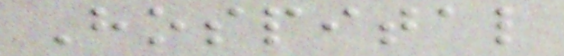Hospital
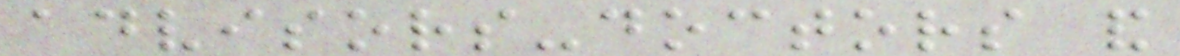advisors-doctors and
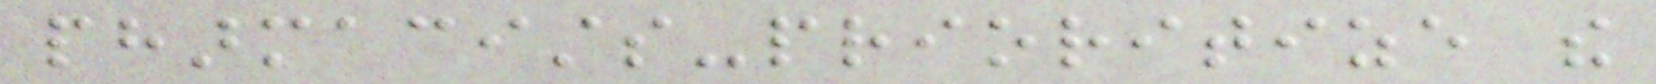pharmacists-prioritize the
